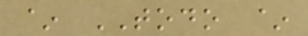~ TODO ~
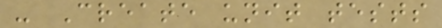- Create unit tests
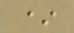*
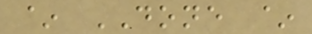~ DONE ~
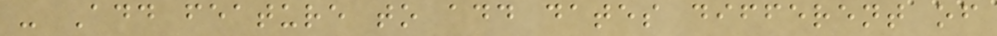- Add feature to add dates different of
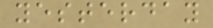yesterday
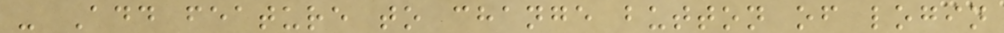- Add feature to change button of login
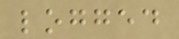logged
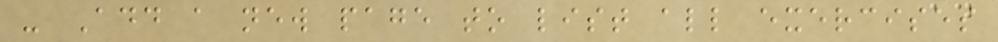- Add a new page to list all exercises
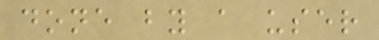done by a user
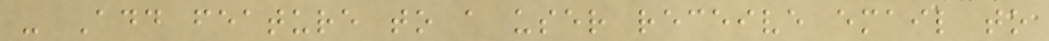- Add feature to a user receive email to
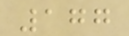177
